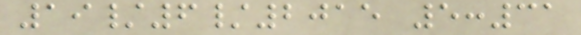19/6/2015 5:31
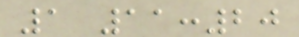1 11:20
